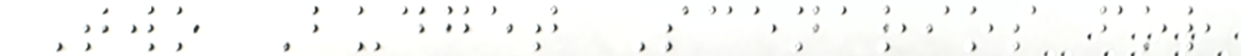Two Budget Scenarios for
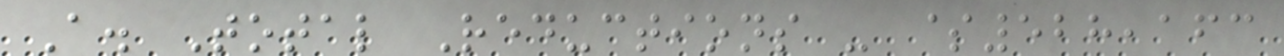A. Total Reductions - $528,163
